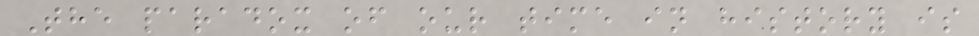The paradox of our time in history is
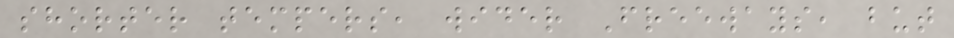shorter tempers, wider Freeways, but
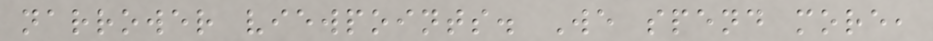narrower viewpoints. We spend more,
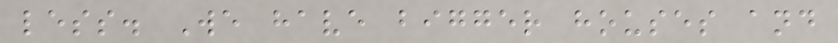less. We have bigger houses and
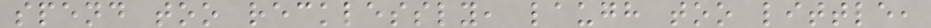spend too recklessly, laugh too little,
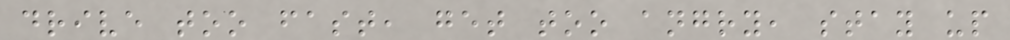drive too fast, get too angry, stay up
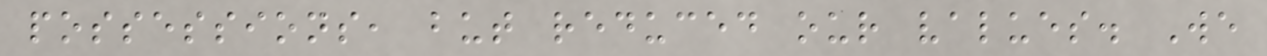possessions, but reduced our values. We
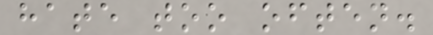hate too often.
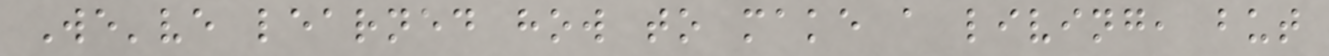We've learned how to make a living, but
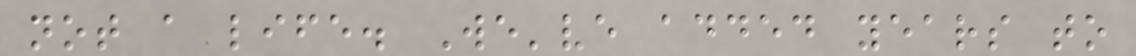not a life. We've added years to
